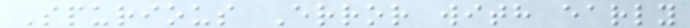Spurious Error with early
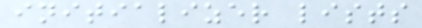initializer lists
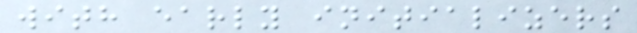with early initializers
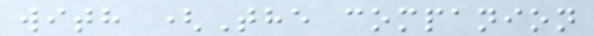with (The companion
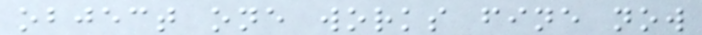object one works fine now
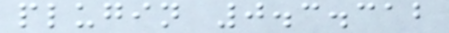plugin 0.3.312
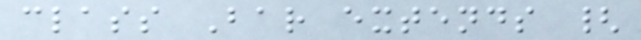class Bar extends {
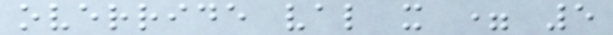override val x = 5
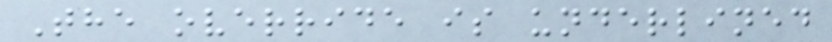The override is underlined
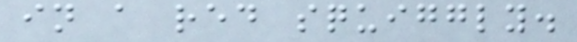in a red squiggly.
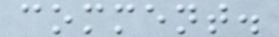comment.
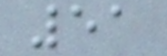51
